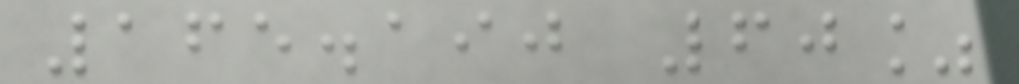165.190 60%
